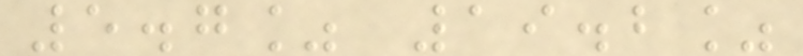5.7% 19.2%
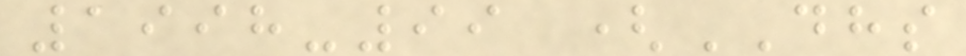1998-99 (DHS
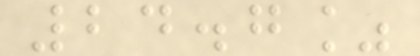24.7%
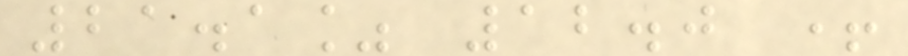21.1% 12.0 +
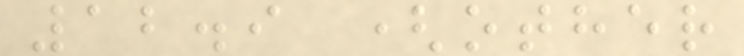12.9 (other
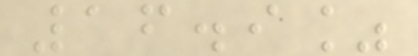16.9%
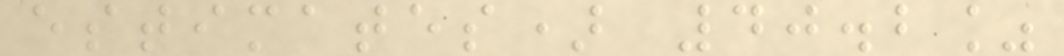estimates) 40.2%
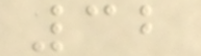32
